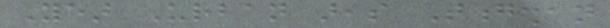Year Urban areas Tongshan
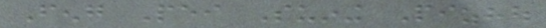Feng Pei Suining Pizhou
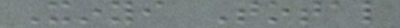Xinyi Total
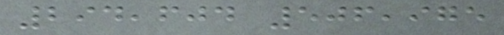294,604 506,975
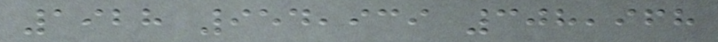1928 954,939 308,968
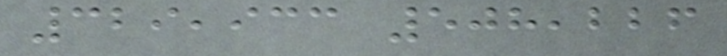329,933 508,226
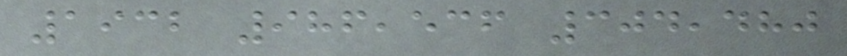1932 986,536 304,480
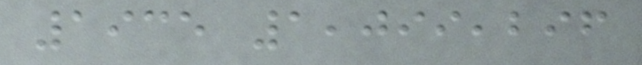1935 1,099,296
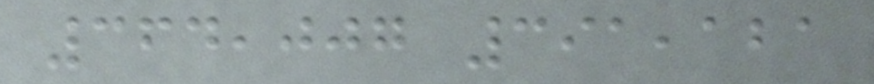364,007 391,121
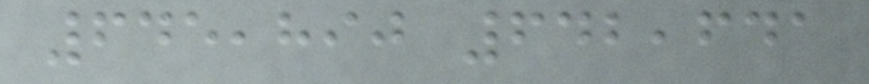645,890 642,641
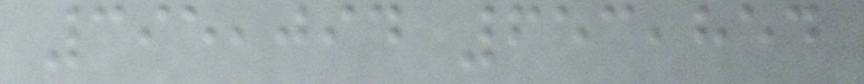395,094 653,854
